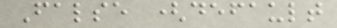False (default
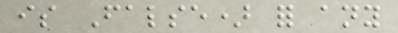is False) for any
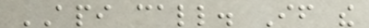API call. If the
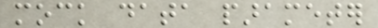mock data parameter
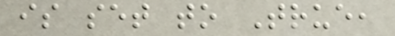is set to True,
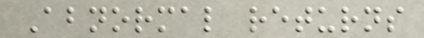Abnormal returns
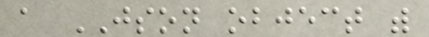a JSON object with
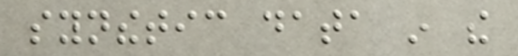synthetic data in the
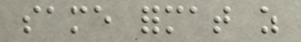same format as
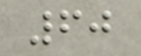60
